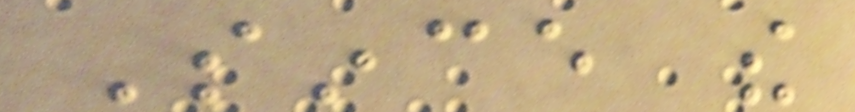Since the
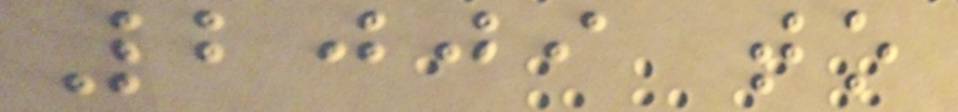2009 to
